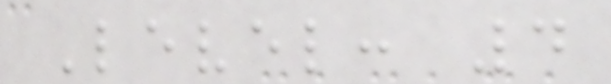Level: 4
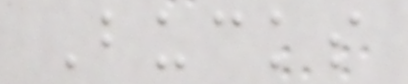Bucks
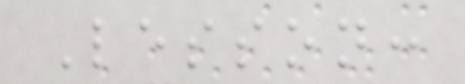Lesson:
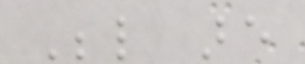Below are
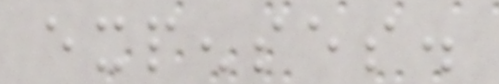expenses.
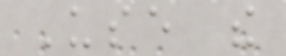Use the
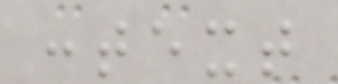context
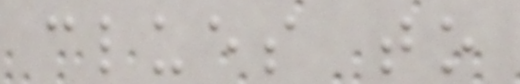clues to
